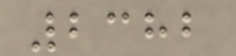2382
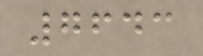7643
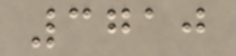3710
